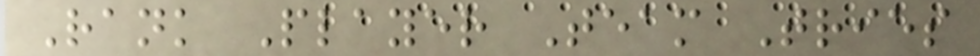Rank Player Team Tries
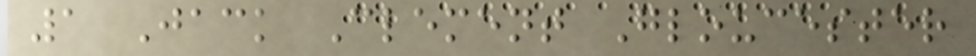1 Jack Clement Gloucester
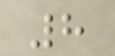8
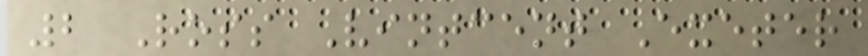2 Ross Vintcent Exeter
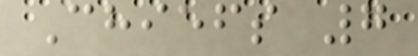Chiefs 7
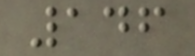146
